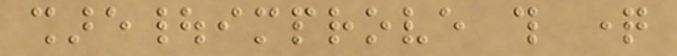share|improve this question
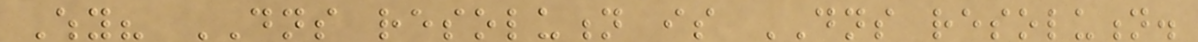Why? DNS resolution is DNS resolution.
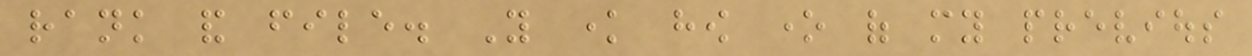rank and file. You know how one of my previous
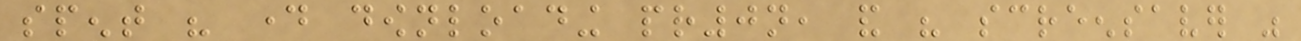spent his day downloading pr0n, and his screensaver was
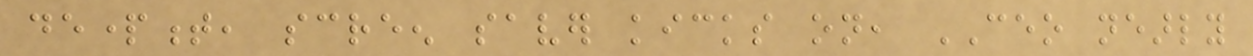department, screen saver kicks on, CEO nearly
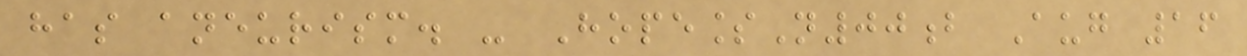has aneurism. - HopelessN00b Aug 16
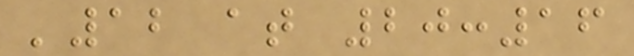'12 at 20:16
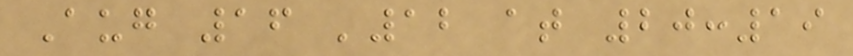Aug 16 '12 at 20:19
